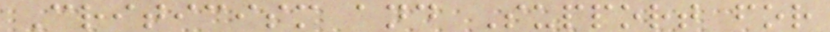Criticism and Support for
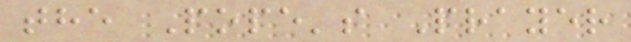the Pope's Prayer
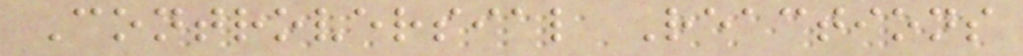Controversial Reactions
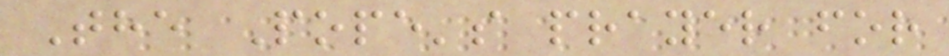The Pope's prayer for
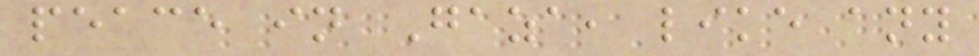peace in Gaza, like any
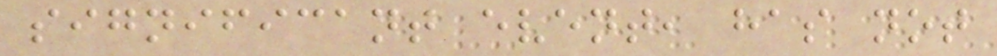significant event, has not
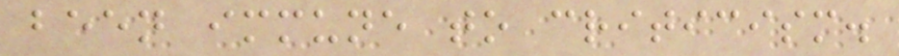been immune to criticism.
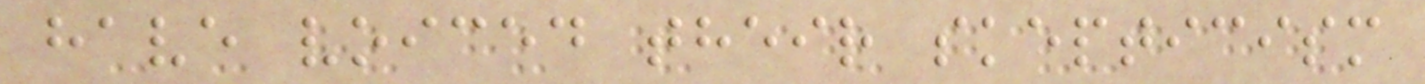have voiced their skepticism
